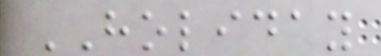HOLIDAY
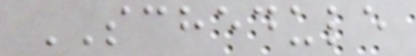SCHEDULE
